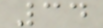34
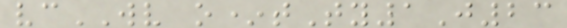vcWV o*tTy1J23
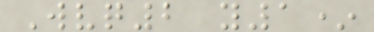Wvq2 y1*
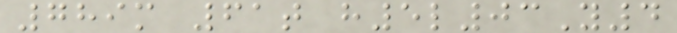789m 61t h5l03Y4
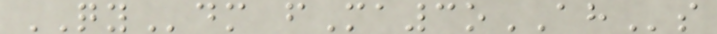QYdm fMa3oAHs
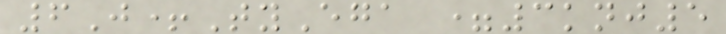6J+TyEga =3knj5
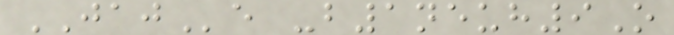JAJe -b1neuh9O
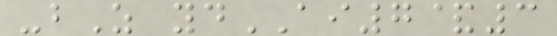-bZ ydAI7&3
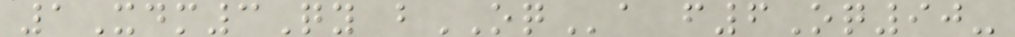1Xdm3Qy bOQa f6Oq90-
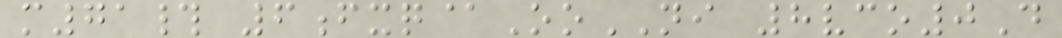m71# 6fxq@OoNI 8vco0D
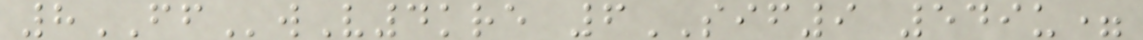8FFwV4kre 6SIF9 549u=
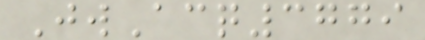JwAcq3779
